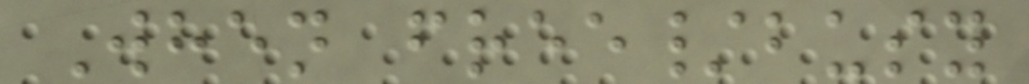When free/busy
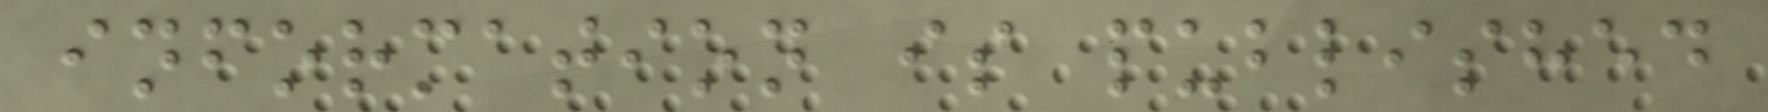information is published
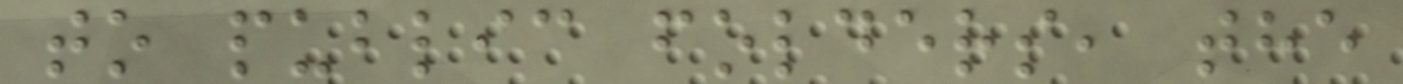to public folders, the
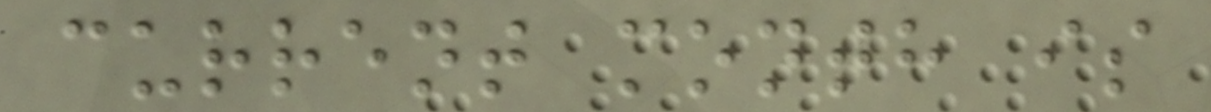current month is
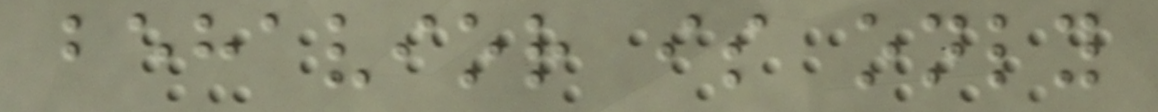behavior is only
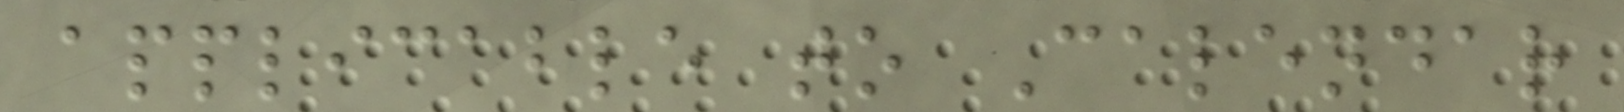applicable to Calendar
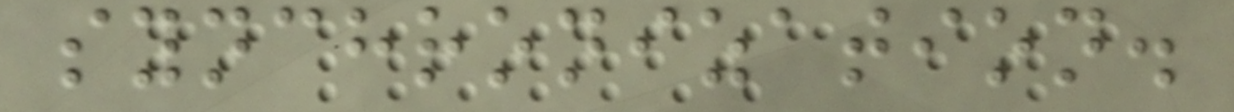synchronization.
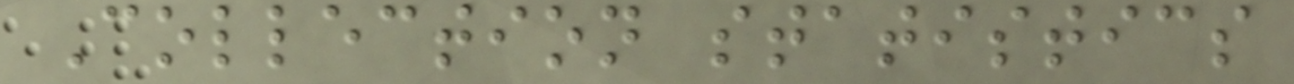Collection statistics
